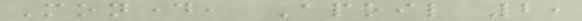Monday, April 2,
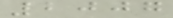2007
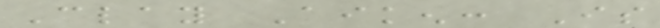Clay Aiken: Is
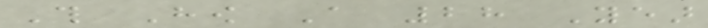This How A 28 Year
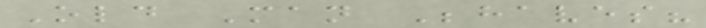Old Man Behaves?
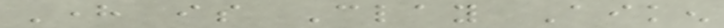Here is Clay Aiken
